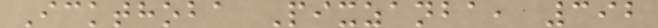Ickthoba Pixzanba, 392
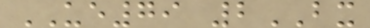UE79 2BX
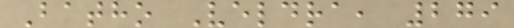Batho Veldra, 279
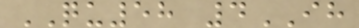QU58 4IH
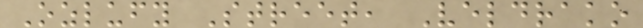Ozlufy Street, Veldrako
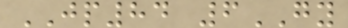JP84 6GY
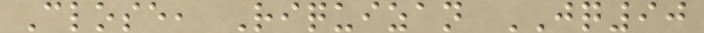Close, Riquizan JQ90
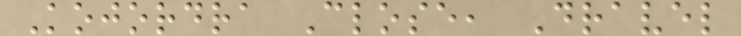Kojordra Close, Dravel
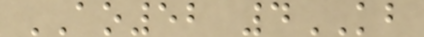AO52 4KB
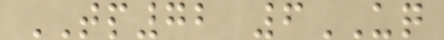TP72 6UQ
